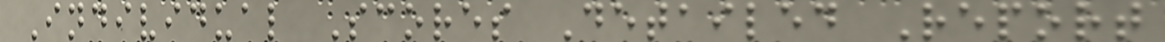Individual Scores Detailed Report
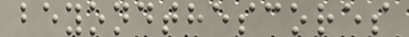beyondthescores
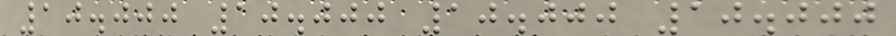10.000 10.000 10.000 10.000
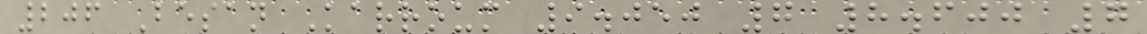206 Besan Karroum 9.050 7 8.600 7
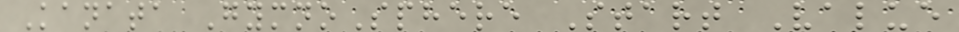Kanata GymnoSphere Start Value
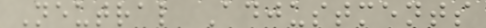Neutral Adjustments
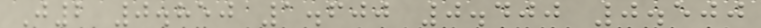J2 0.850 1.600 0.400 0.500
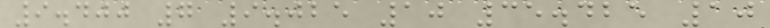9.400 7 9.025 10 35.425 10
